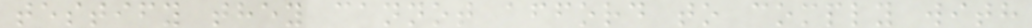testify they cannot afford to comply with
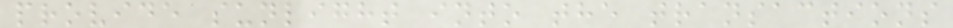provide sunlight into the transactions
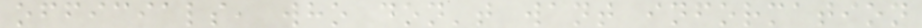officials, who don't want information
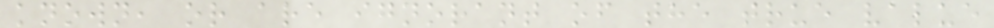known, or are ignorant of the true value
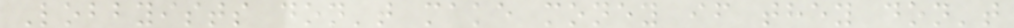Lobbyists don't make money if they don't
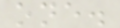one.
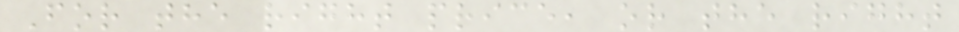For the right price, or the right
